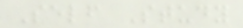Self Study
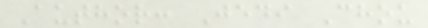Author: Jedi Chou
